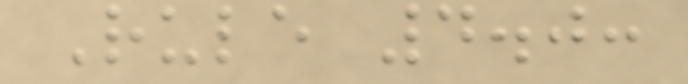Rule 4.0:
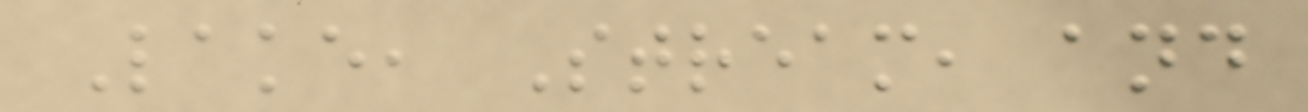Lake, Stream, and
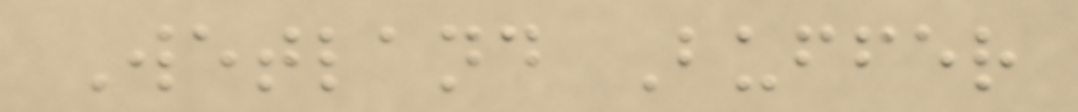Wetland Buffer
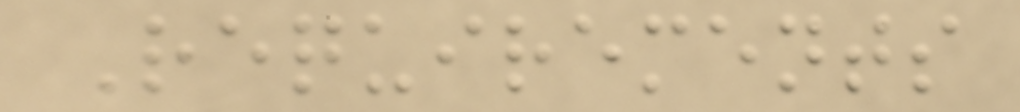Requirements
